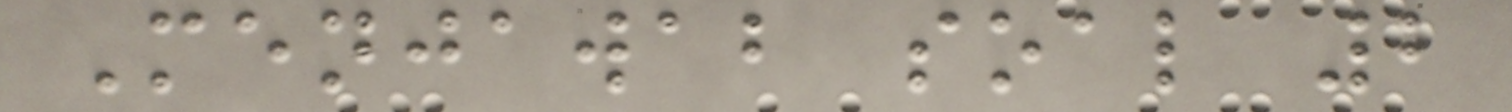Menjawab soal 2
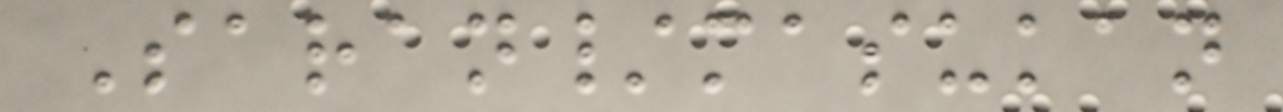Saran/masukan
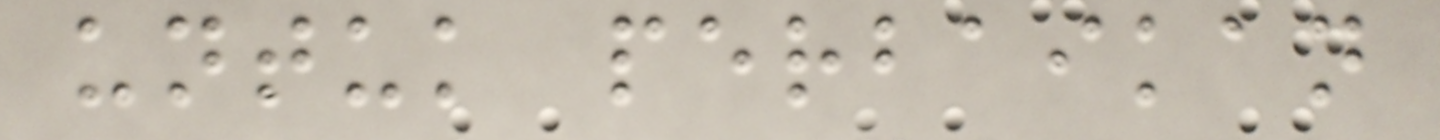untuk perbaikan
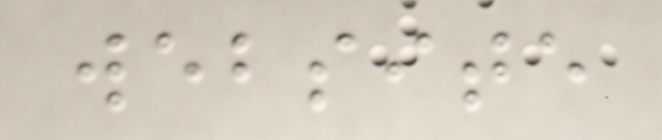website
